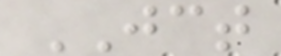JCT
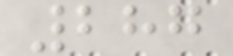287
